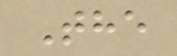The
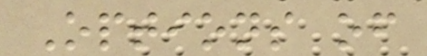Options of
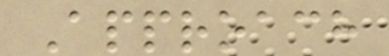Approach
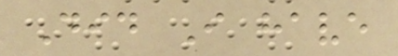Did I have
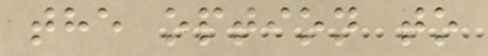the option to
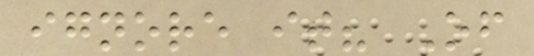ignore it? Of
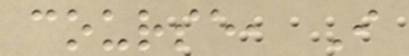course, I
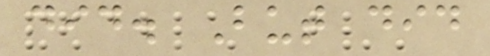did. But did
